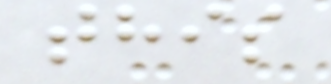this
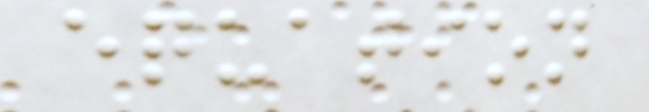equation
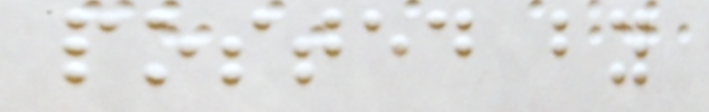posted by
